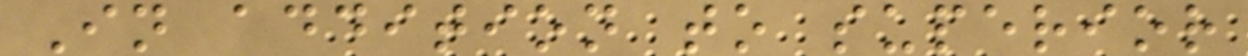In addition to superior
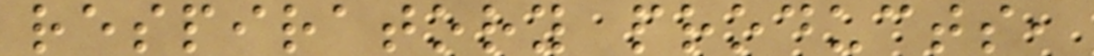respiratory products,
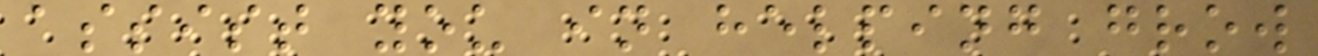assist you in helping grow
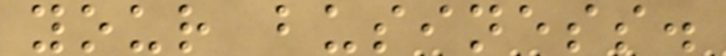your business.
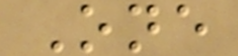One
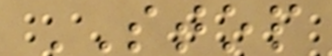STOP
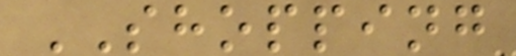SHOPPING
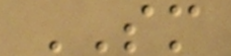SM
